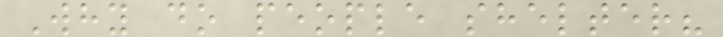Why do people shelter?
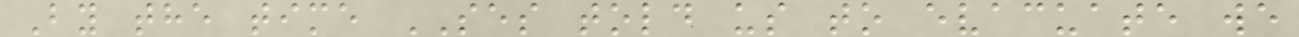By the time SES told us to evacuate we
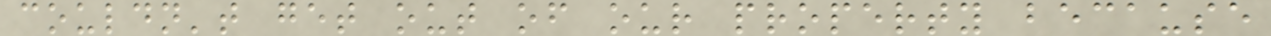couldn't get out of our property because
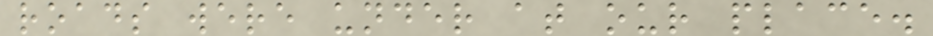roads were under at our place.
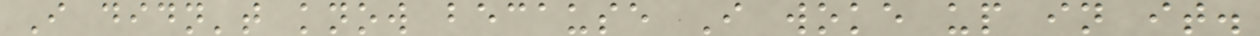I didn't know because I woke up in it.
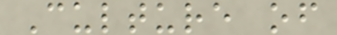Culture of
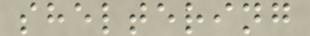sheltering
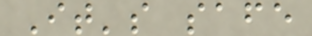It's safe
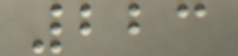223
